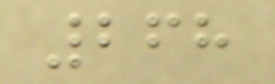268
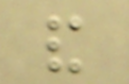and
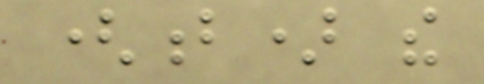(b) the
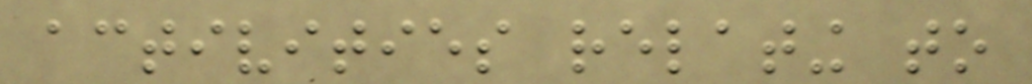activities relating to
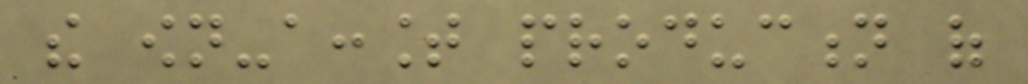the own-account production of
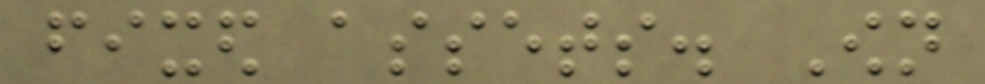fixed assets. Own
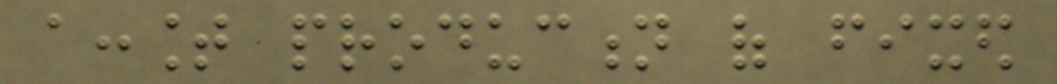account production of fixed
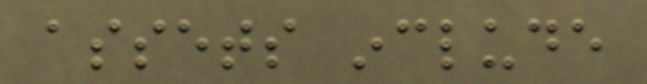assets include
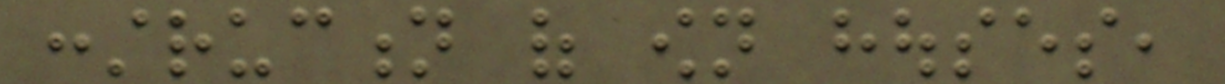construction of own houses,
